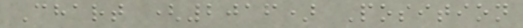Chart (2016) Position
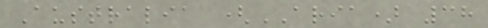Australia (ARIA) 38
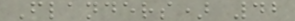Flanders) 42
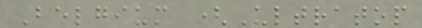Belgium (Ultratop
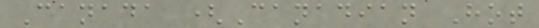Canada (Canadian Hot
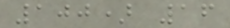100) 16
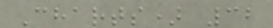Charts) 32
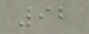92
